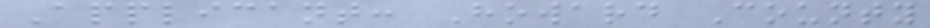Applicant: Howard County
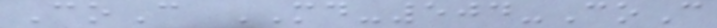CoC MD-504-CoC
